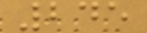245
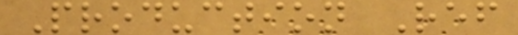Production Ref
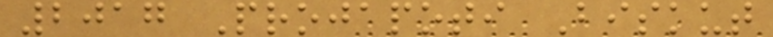2017 Projapoti Biskut
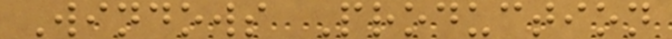Windows Production
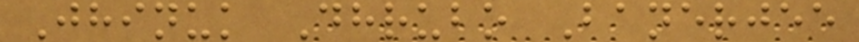Jhinuk Dhrubo Banerjee
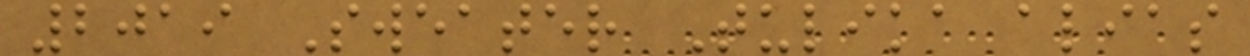2019 Sweater Tulika alias
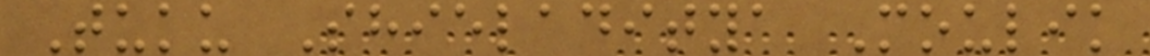Tuku Shieladitya Moulik
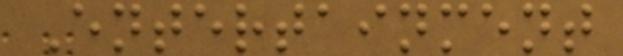Entertainment
